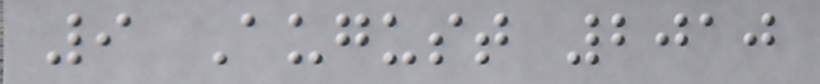9 August 2010
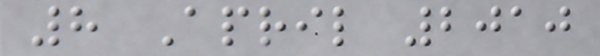8 April 2010
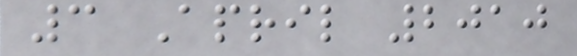3 April 2010
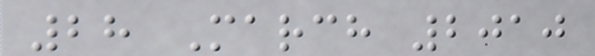28 March 2010
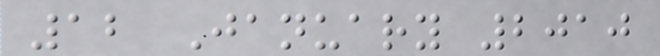12 January 2010
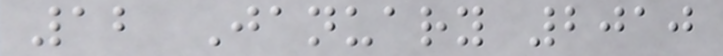12 January 2010
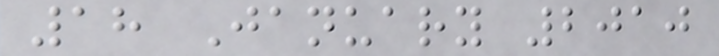18 January 2010
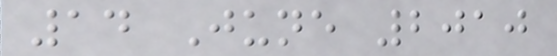14 June 2010
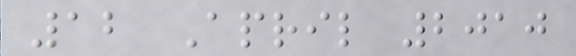12 April 2010
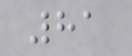81
